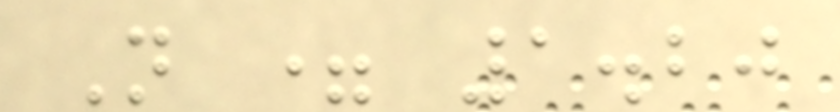N = 1.20
